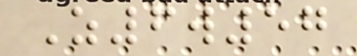Z6w57
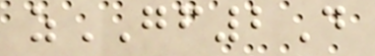zGF2D
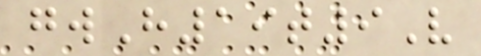gwH19t9V
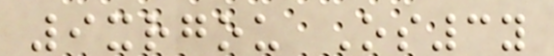9xrgou Os3y
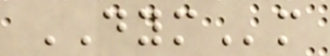DYMm
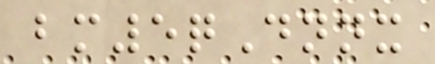bm5qDnnx
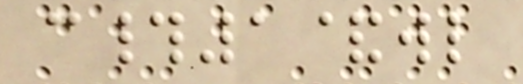c#1&wl
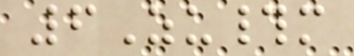6Zu#m
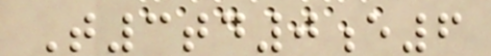T3td0e6
